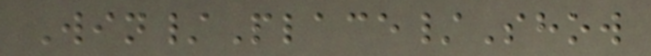Win/Place/Show
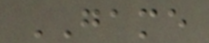GAME
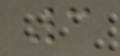3
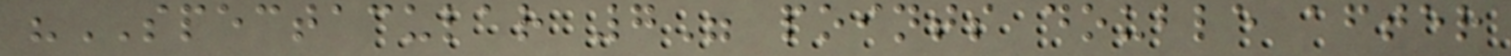"SPECTACULAR 7" points double after
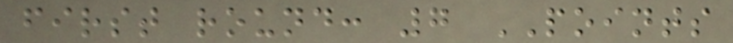first round: 7 POINTS
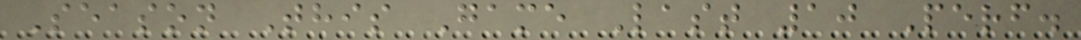Season This Game Last 10 Perf.
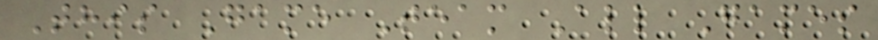This Game Team All Games
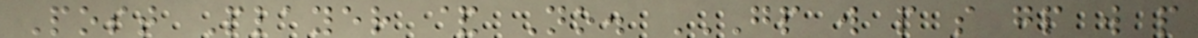Post Player & No. GP W P S GP W P
